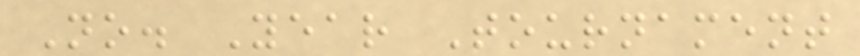No. Year Tournament
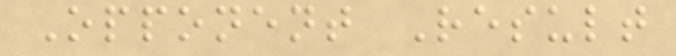Opponent Result
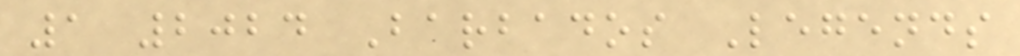1 2024 Barbados Legends
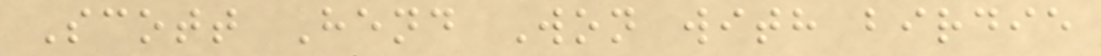Scott Hend Won with birdie
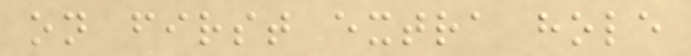on first extra hole
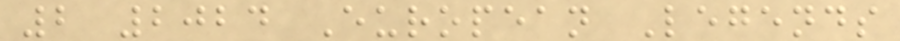2 2024 European Legends
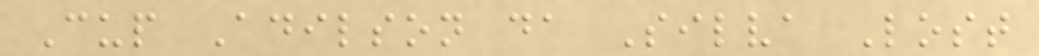Cup Adilson da Silva Lost
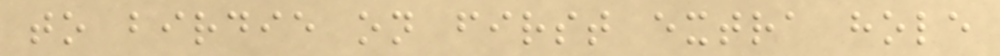to birdie on first extra hole
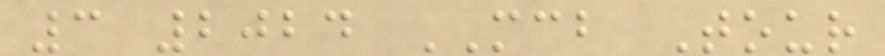3 2024 MCB Tour
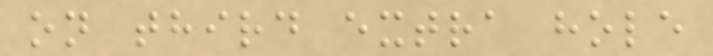on third extra hole
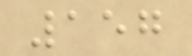157
